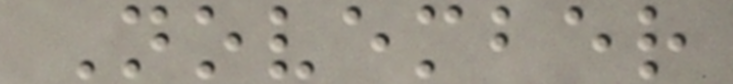November
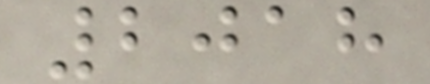2018
